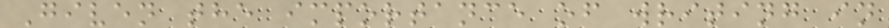Given the importance of writing in
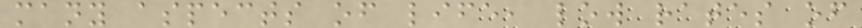many aspects of life, low rates of
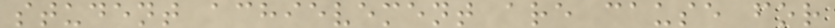student achievement are cause for
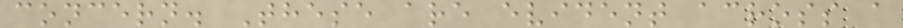concern. These are evident across a
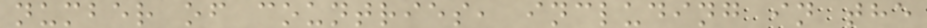number of countries, including in the
